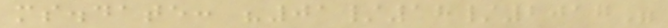ms.date: "01/18/2017"
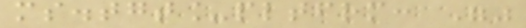ms.tgt_pltfrm: ""
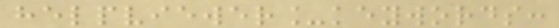helpviewer_keywords:
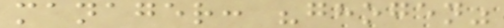manager: "ghogen"
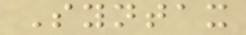Syntax
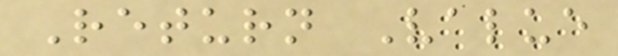Return Value
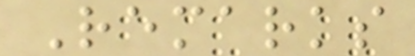Remarks
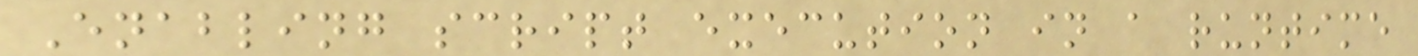Enabling script execution in a runtime
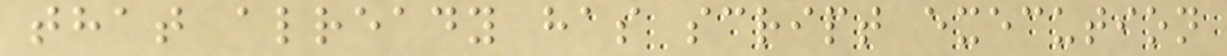that already has script execution
